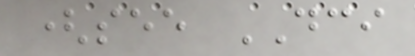(see DCI
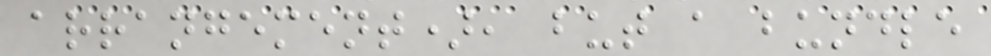arrangement), but a bundle
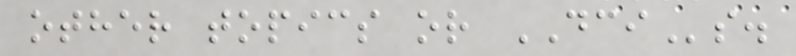other topics or DCIs.
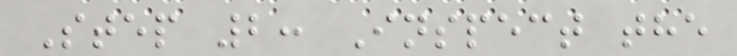Step 2: Inspect the
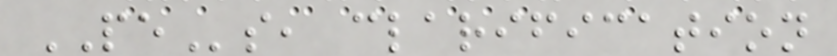PEs, clarification
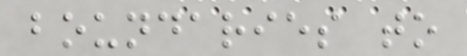boundaries to
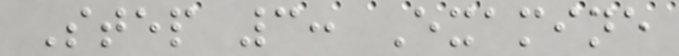Step 3: Examine
